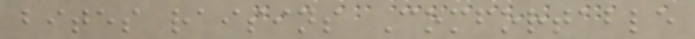bites raisins Comfortable
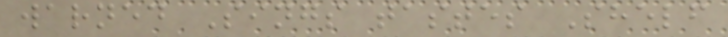warned Sings tastes Shelf
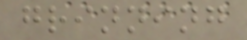grinning
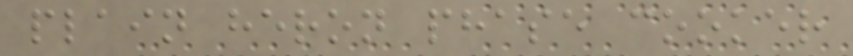plain heron phase cooker
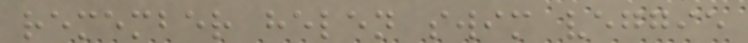remember helen swim veggie
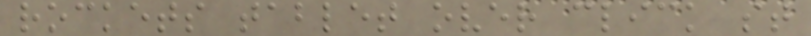rockets tablet over click st
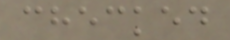checked
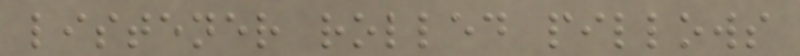listener rolled pillows
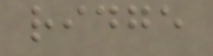ridge
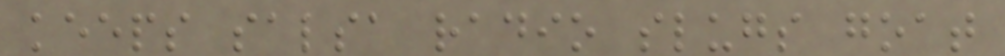keeps salsa radio slugs goat
